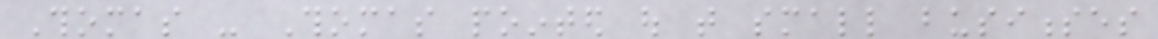Thomas - Thomas pointed out that small businesses
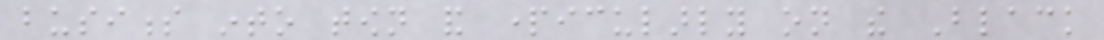business into town and particularly on the Black
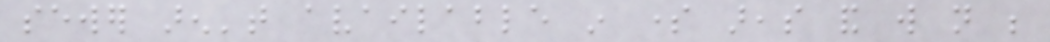sewer aren't available in some areas and will not be
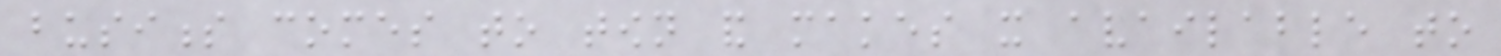business comes to town and makes it available to
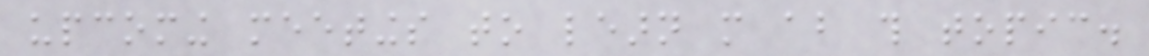upcoming meetings to learn more about this topic.
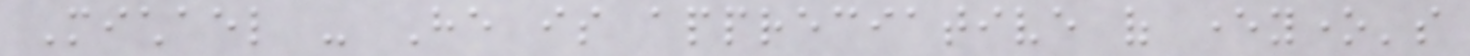Michael - He is appreciative of everyone's
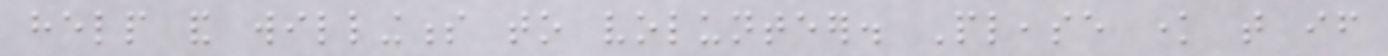help and willingness to volunteer. Please know that if
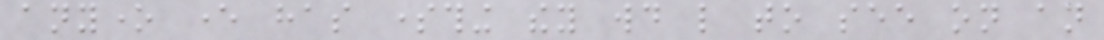anyone ever has something they would like to see on an
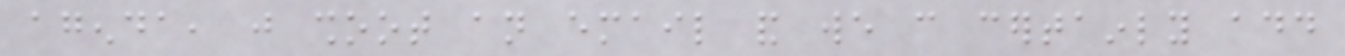agenda, just shoot an email and we can certainly add
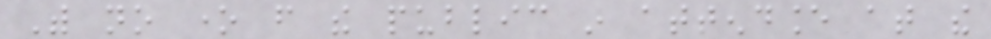With no one from the public in attendance at the
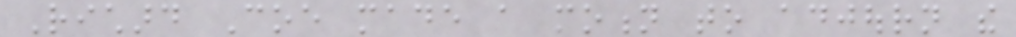Richard Coe made a motion to adjourn the
